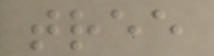tree
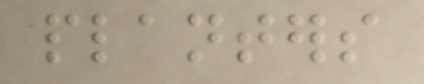planters
